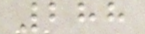288
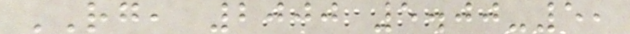RG, 2000 5.00-5,
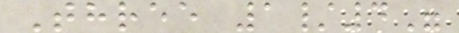Three 1/4"
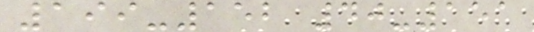199-152 40-151
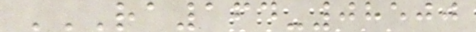RA164-08500
